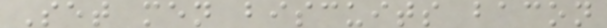Set men biscuits bacon
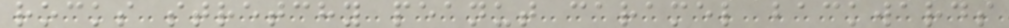rocks stretchy peanut caramel backwards
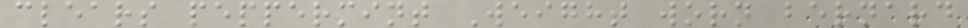clears peppermint Weight worn bernard
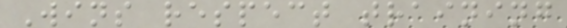Wins respect training
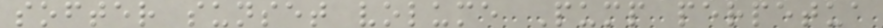softer sunset volume Pump perpetua
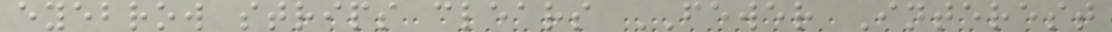eyebrow strips clears FEWER Interest
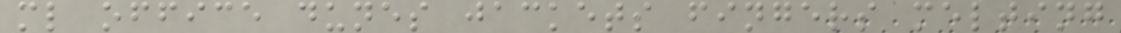ml office dunes jackets fingers melting
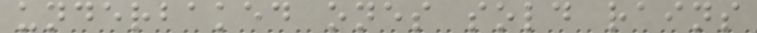underbaked ones sold rains
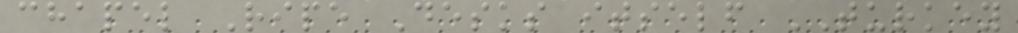chapel Ripe Desks itself TURKEY
